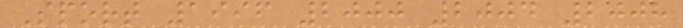Sport 1996 2000 2004 2008
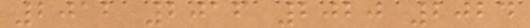2012 2016 2020 2024
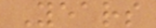Years
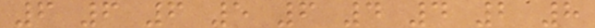6 6 6 5 6 4 4 2 8
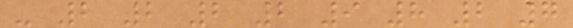- 2 2 2 2 9 8 2 7
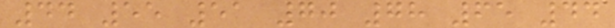44 55 51 70 78 65 44
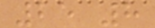25 8
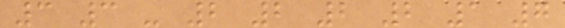3 3 - 2 2 2 2 1 7
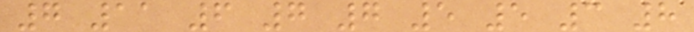7 11 6 7 7 5 5 3 8
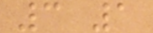3 1
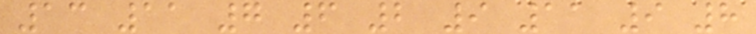13 11 7 6 2 9 11 9 8
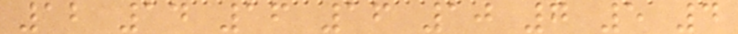12 14 16 16 10 7 5 4
